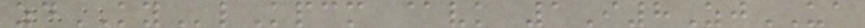zdKYlKpcm @vk 1I8ZjUA
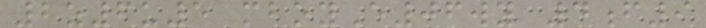2z6u5 mboyE06wy 4f9
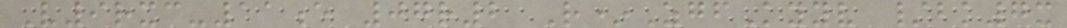V9rxc-11e 07r2 R*ZgfKyyv /bk7x
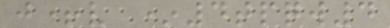j+v *4tpqw4
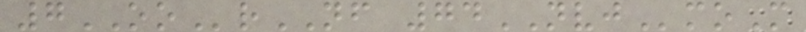7OOrNF 74NVJmoM
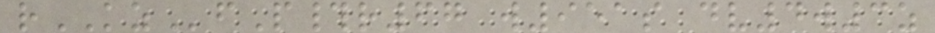rKZfP#r67 w951s dv4w3z
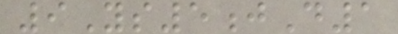9Ys5jD1
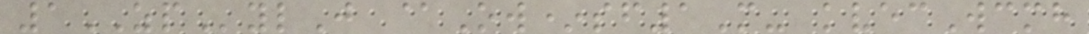1ZPylJ @Ow*sf1M- kvecWcmh
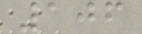106
